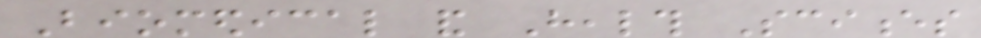Biomedical and Health Sciences
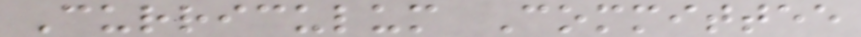Curriculum Committee
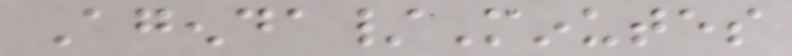Agenda/Minutes
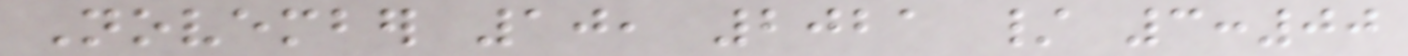November 10, 2021 / 3:00
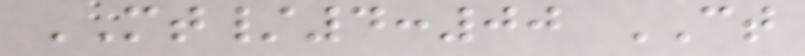MT/4:00 CT
